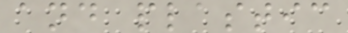and plastic
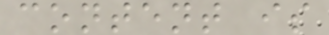content is
